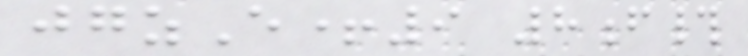jgzE+9 8f#
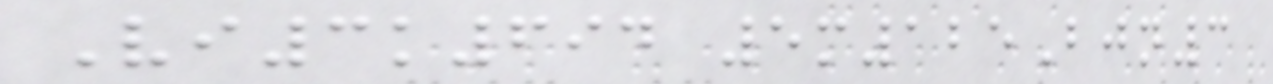Vi3k694 5m125Bjn3
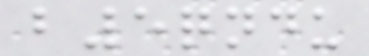b5qndu
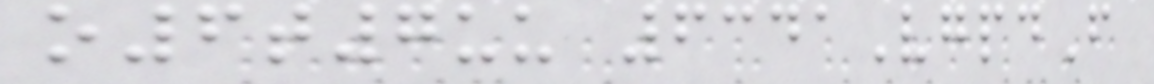o6t7uu 6341VgpdF
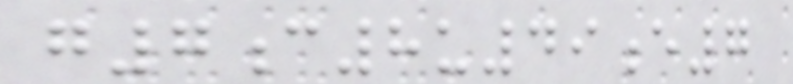g7c8u49e7
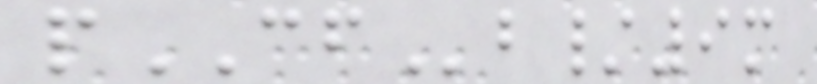pCFb/9m
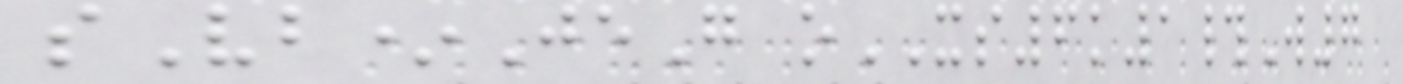sVb*JeG oXS6k1#W7
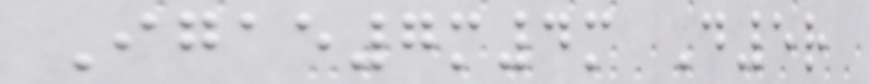Igae7m4m D5r
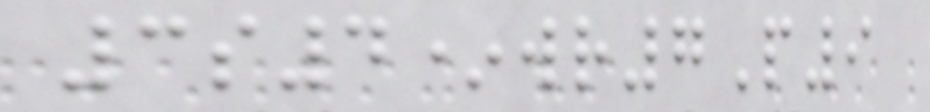3s4*wr7P9
